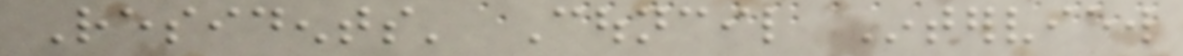Residents' Council Interview
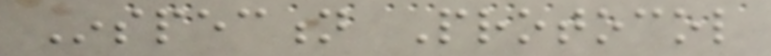Inspection Protocol
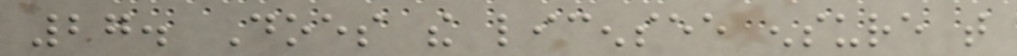27. Does the licensee ensure that
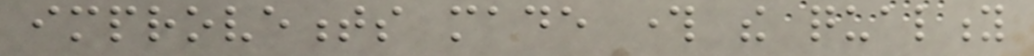improvements made through the quality
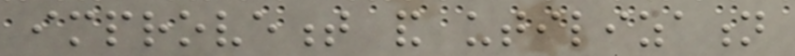improvement and utilization
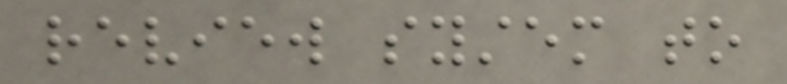review system to
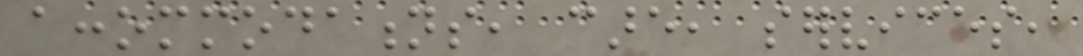accommodations, care, services,
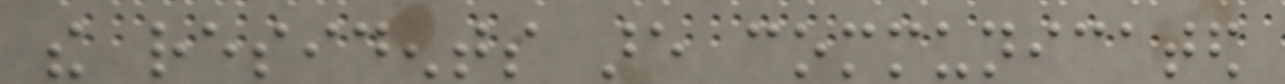the residents are communicated
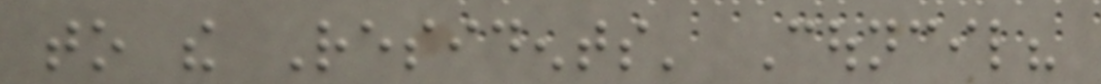to the Residents' Council?
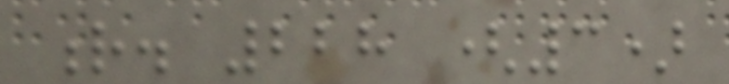r. 228 (3)
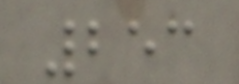253
